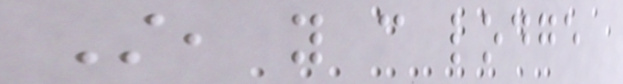Still, you can lodge
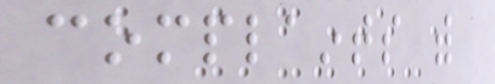complaints with
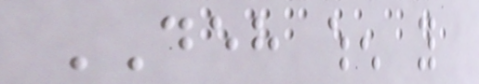DEH when you
